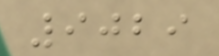9029
